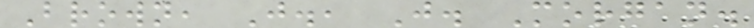Brown, J., J. Morgan.
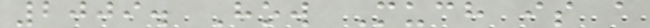2009. How Much is a
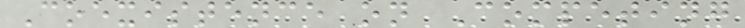Coexistence on Competing
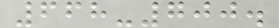668-700.
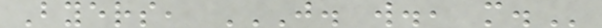Byers, J. W., M.
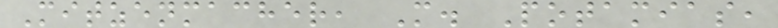Mitzenmacher, M. Potamias,
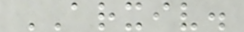ARXIV.
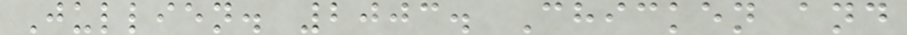Jullien. 2003. Chicken and
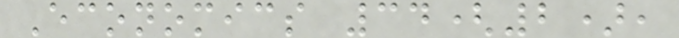Economics 34(2),
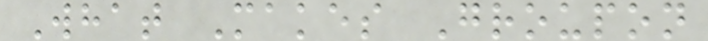What Makes Groupon
